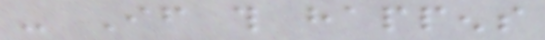- If this happens
